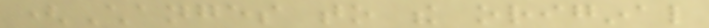(Changes to the original
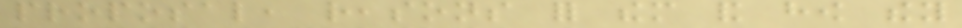proposal, reasons for them and how they
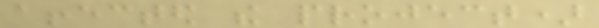affected the project)
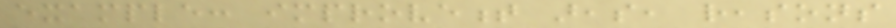example: improvement areas, reasons
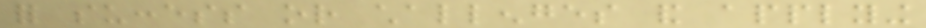for success or challenges and applying
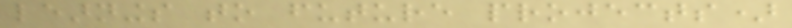learnings to future projects)
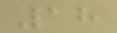18
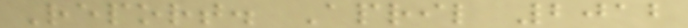Report. April 2012
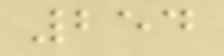254
